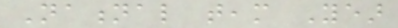National team Year
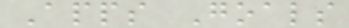Apps Goals
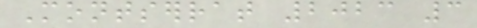Montserrat 2023 3
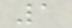1
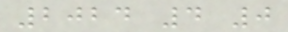2024 4 0
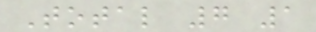Total 7 1
